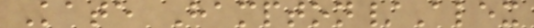Kate Hampton/Alex
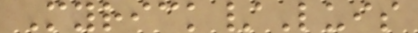Myrick/Luis
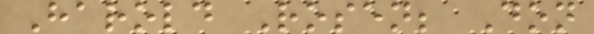Harold Rosen; Don
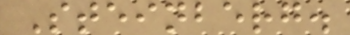Steinberg.
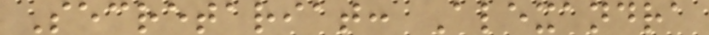Secretariat: Alexandra
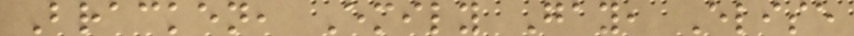Bracken, Emily Gay, Elise
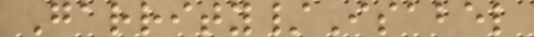Garrity/Isabel
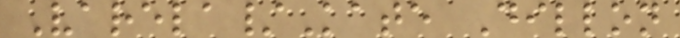Varela/Kate Dillon
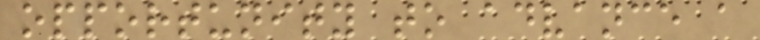opportunity to advance a
